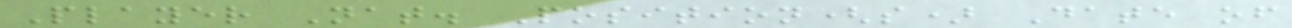Player Nat. Position(s) Date of
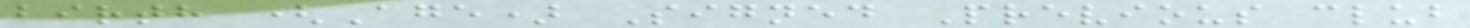birth (Age) Signed Previous club
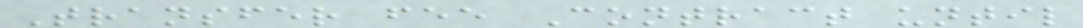Transfer fee Contract until
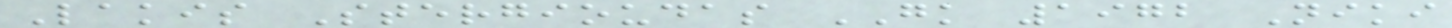Lakis Stergioudas GK 1972 Niki
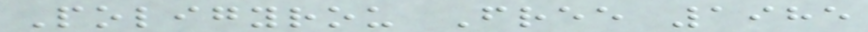Poligyrou Free 1985
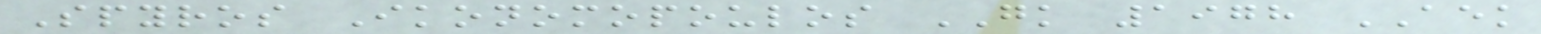Spyros Ikonomopoulos GK 1978 AEK
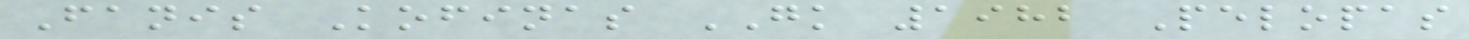Fanis Kofinas GK 1982 Pelopas
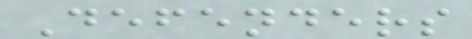Defenders
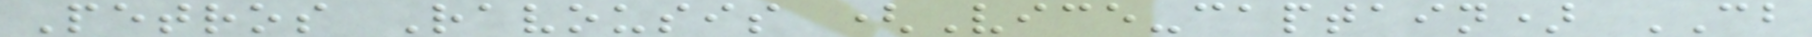Petros Ravousis (Vice-captain) CB
